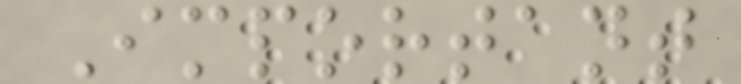Important
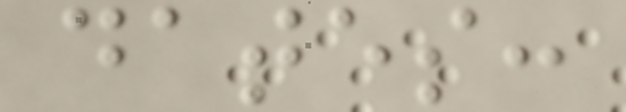dates:
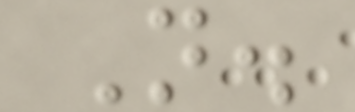N.
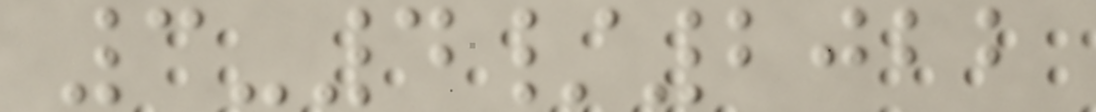3-4/2022
